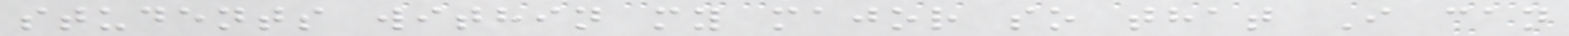students within my major so that I can
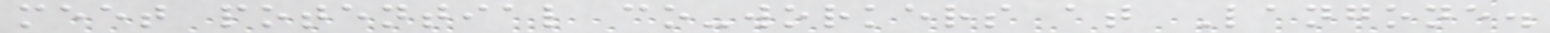meet potential co-workers at Langone.
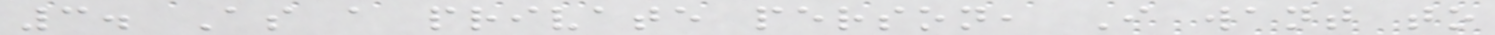3. As a private person, I want to
